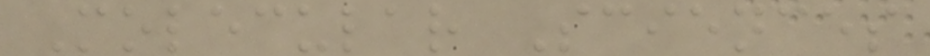Molecular Sciences
